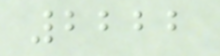2222
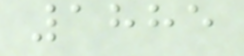1885
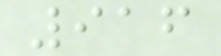916
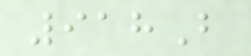918B
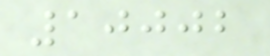10002
